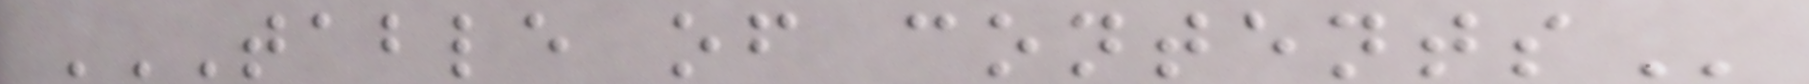TABLE OF CONTENTS
